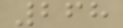268
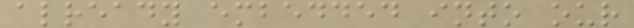already embedded into our
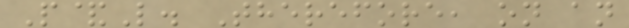P&L. Therefore, on an
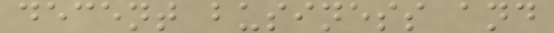decent business and
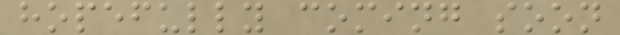hopefully coming soon
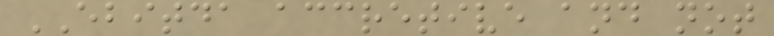EBITDA accretive and not
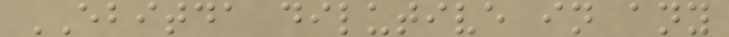EBITDA dilutive in any
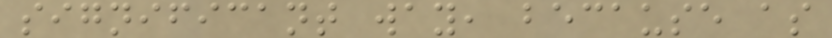significant way, because as
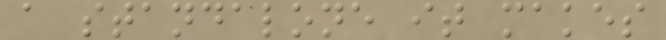a standalone it makes
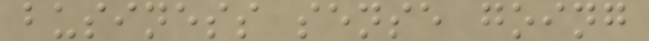business sense going
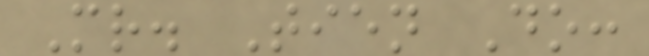Mr. Tien Do:
